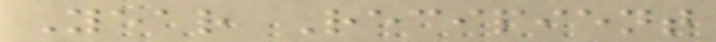Year Recipient
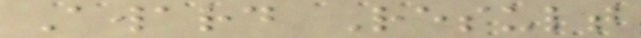Award Result
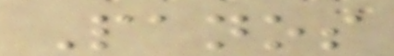Panos
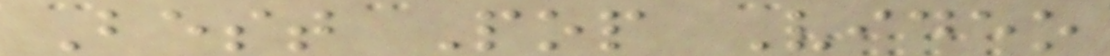Best Pop Video
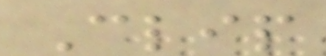Clip
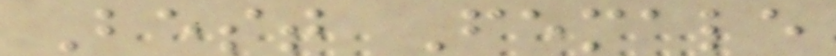Best Female
